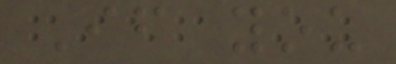If you
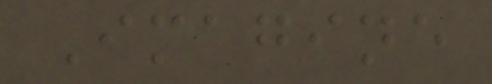Imagine
